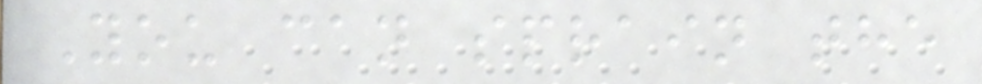You can sprain the
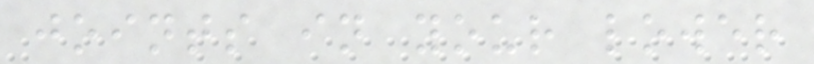joints in your lower
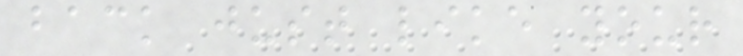back just like your
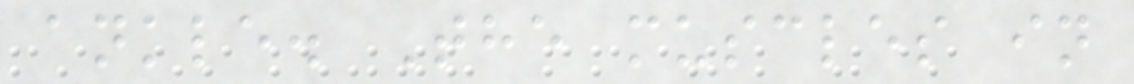ankle. The muscles in
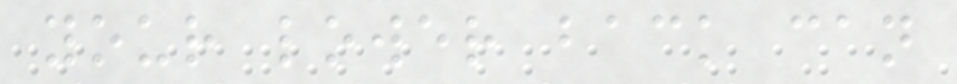your lower back can
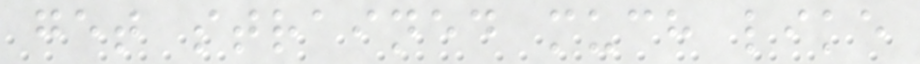get strained much like
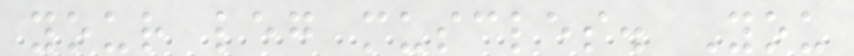your leg muscles. You
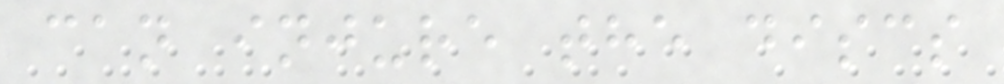can injure the discs
